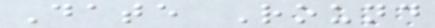Date Round
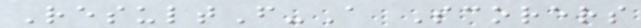ResultF-A Scorers
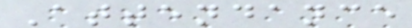Attendance
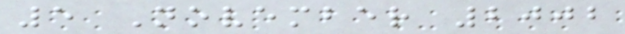5 November 2002
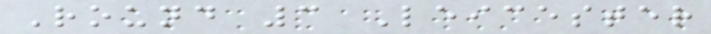Round 3 Leicester
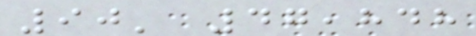90' 47,848
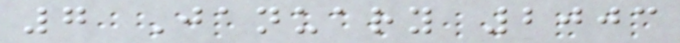7 January 2003
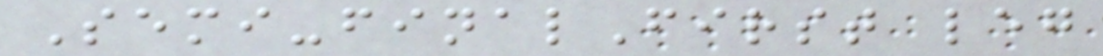Semi-finalFirst leg
